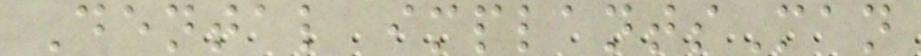Dental implantsMan
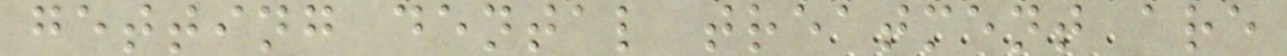getting dental treatment are
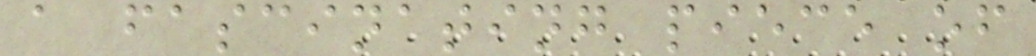a fascinating piece of
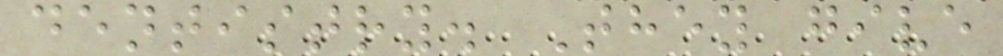dentistry. They give
